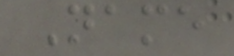Name
